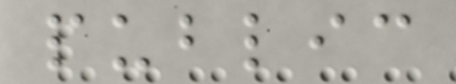public
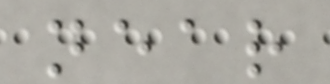near
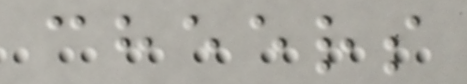cheers
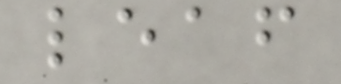leaf
